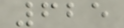625
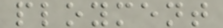ployment
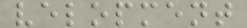velopment
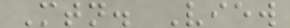Mtn. View
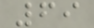69
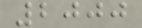2000
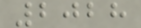2028
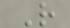R
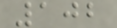102
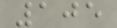105
